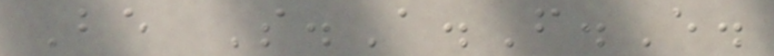Be S.A.F.E.
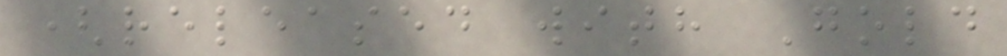(released with Gold
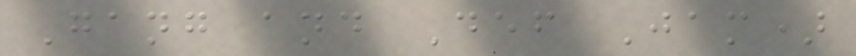Gang and Def Jam)
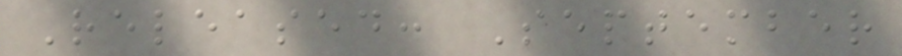Released: September
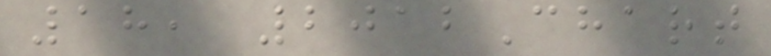18, 2012Chart
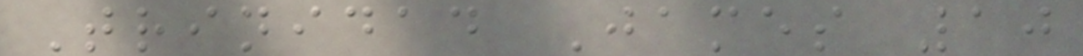Trinidad James 10
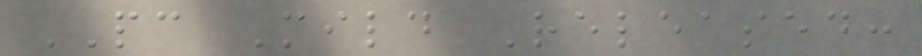PC Mild Released:
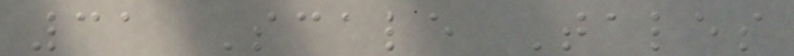31 Scale Tales
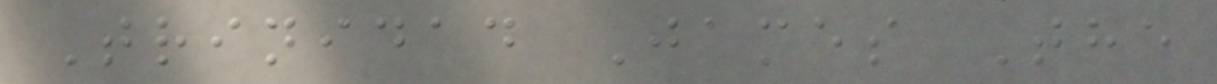Trinidad James The
